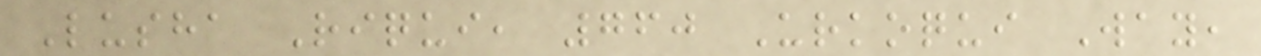Lusha Riqui, 760 Urkoqui Way,
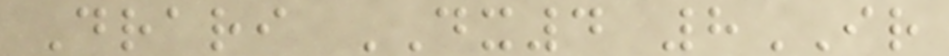Drari DX4 8IR
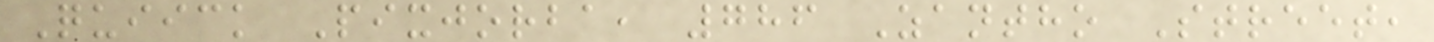Quiick Pixjorba, 786 Zantho Street,
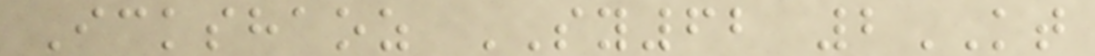Ickshaoz SY62 2KT
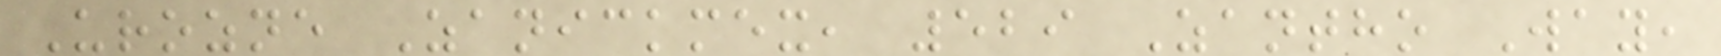Urozne Zanickmex, 529 Zantho Way,
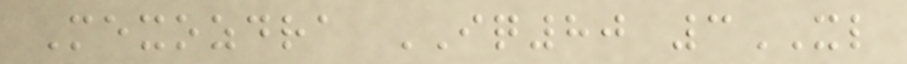Mexozdra IQ80 3XL
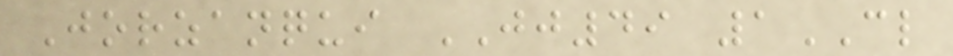Jorzanqui JJ49 1CL
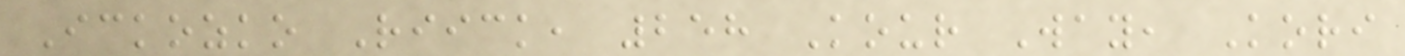Ickozko Riick, 258 Kour Way, Kori
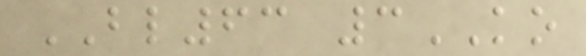BL63 3KO
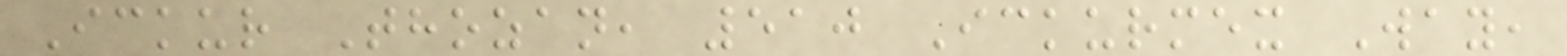Ickur Thozan, 510 Ickurmex Way,
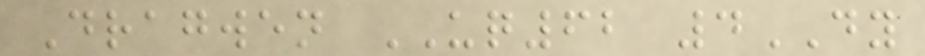Dragwen UQ62 4DY
